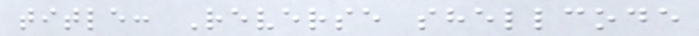title: Reverse shellcode
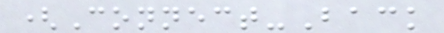(Connect-Back
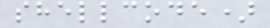shellcode)
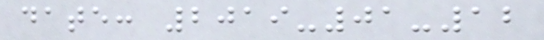date: 2019-01-12
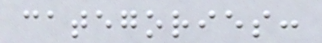categories:
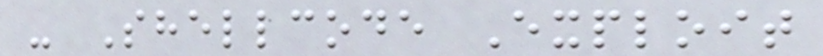- Shellcode Exploit
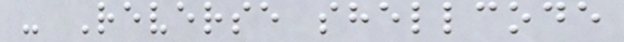- Reverse shellcode
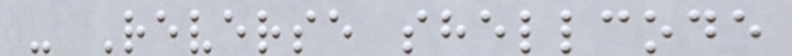- Reverse shellcode
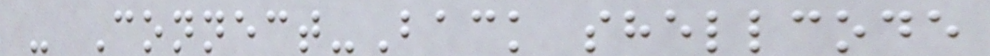- Connect-Back shellcode
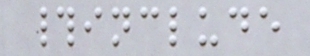#include
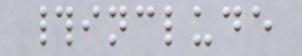#include
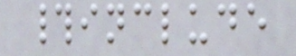#include
